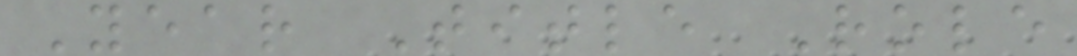Year Title Role
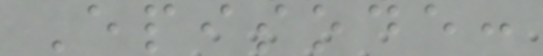Episode:
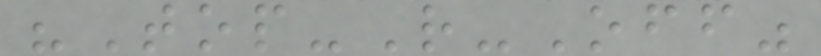"Top-R-Off"
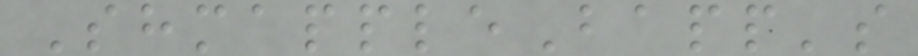ShmappleBapp's
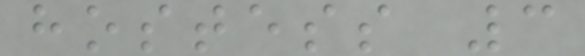hostess 3
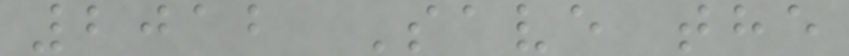2012 Save the
